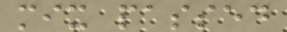mix passed
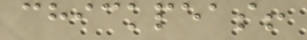chickpeas!
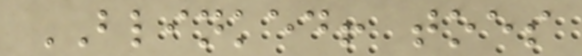BLINKED! toes
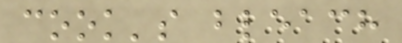cook's bleach
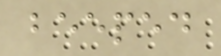beeped
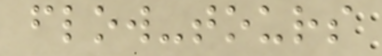flow-tours
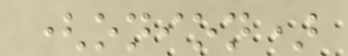(onion)
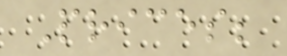Prices;
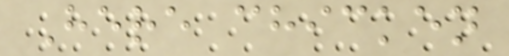Here chicken
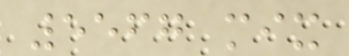5567 mix
